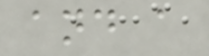and a
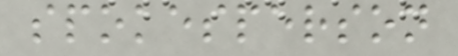spokesperson
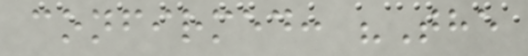confirmed: "The
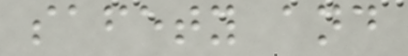safety and
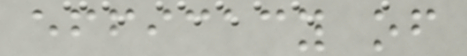efficacy of
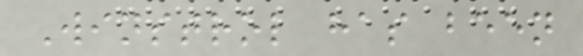Winstrol has been
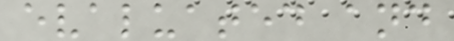evaluated and
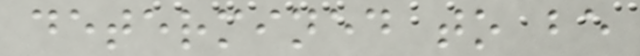determined to be
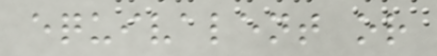equivalent or
